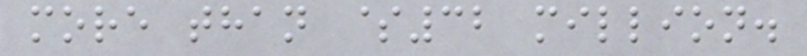more than $32 million.
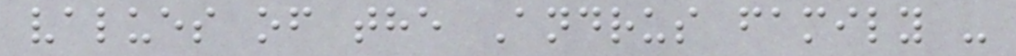values of the Andrus family -
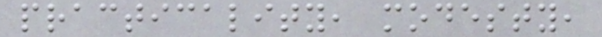practicality, modesty,
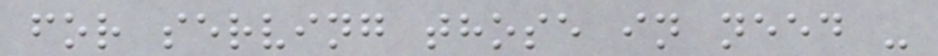for serving those in need -
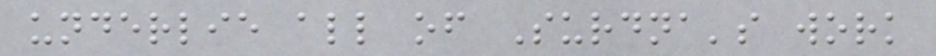underlie all of Surdna's work
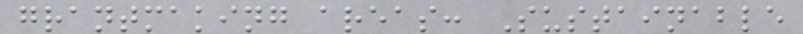grantmaking areas: Sustainable
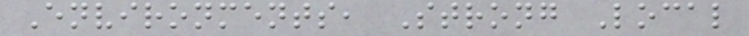Environments, Strong Local
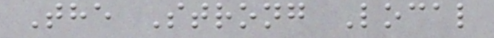The Strong Local
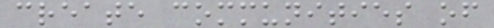create communities of
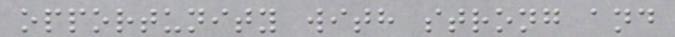opportunity with strong and
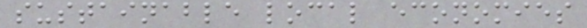sustainable local economies
